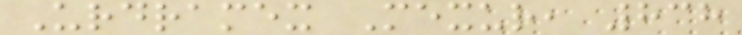Urdramex Mexur, 838
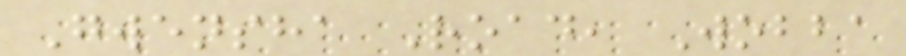Gwensha Road, Wobba
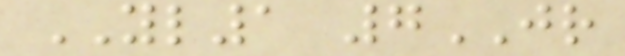YL1 7JR
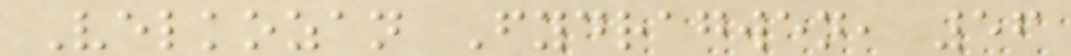Velkozan Fydragwen, 56
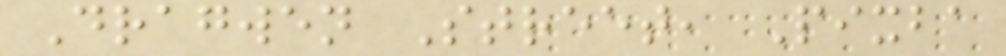Dragwen Street, Pixba
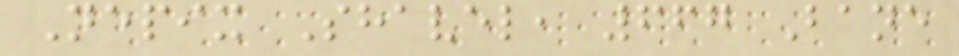Nepix Shavel, 667 Bane
